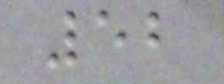52
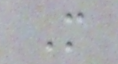M
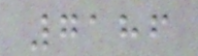7186
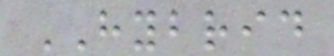HYBRID
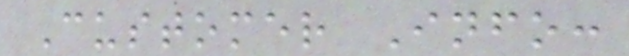Customer Info:
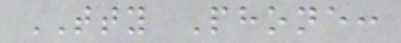TTY Phone:
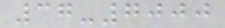37-7000
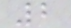2
